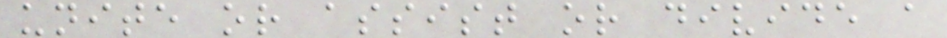unite or assist or divide a
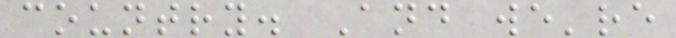country. And we're
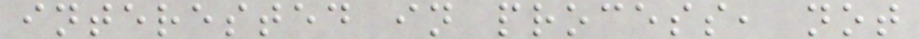interested in process, not
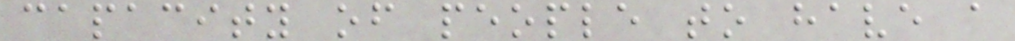capacity of people to have a
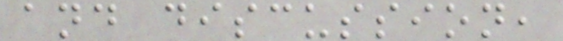and discussion,
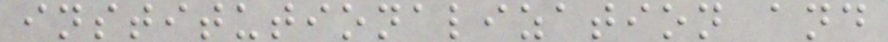institutionalization and
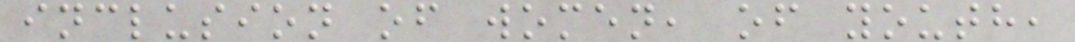inclusion of women, of youth,
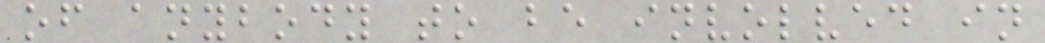of anybody to be involved in
